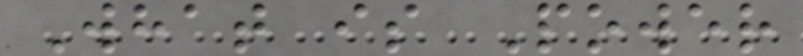What is Power
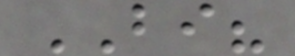BI?
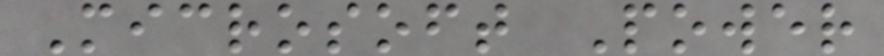Microsoft Power
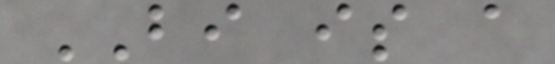BI is a
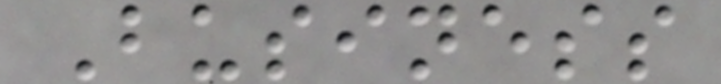Business
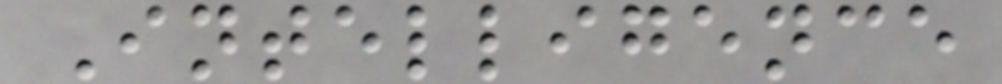Intelligence
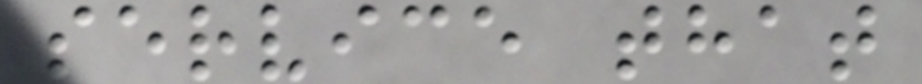service that
